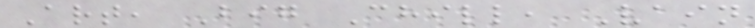Art, Big Chill, Vain
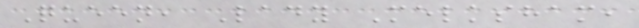Queen, Lady Melksham,
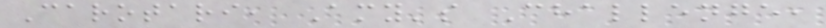Carotari, Amy's Challenge,
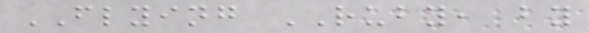FLYING RUBY, by
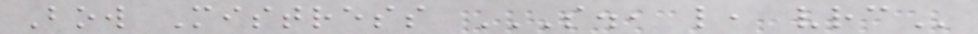Bow Mistress S., L, VRC
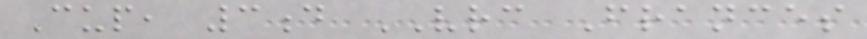Cup, 3d VRC Frances
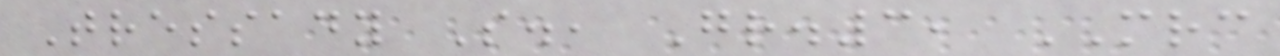Tressady S., Gr.3, MRC
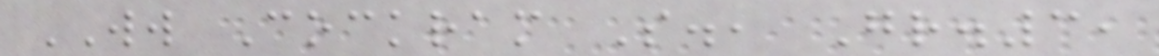WW Cockram S., Gr.3,
